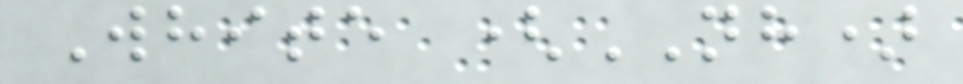White (NH)
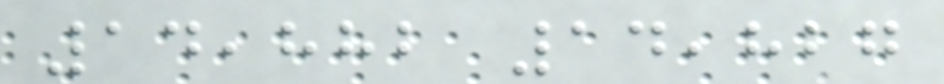14,882 14,827
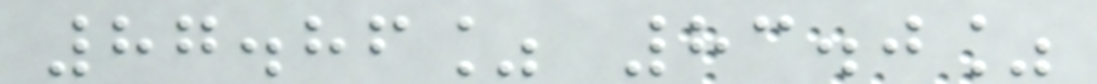87.86% 83.0%
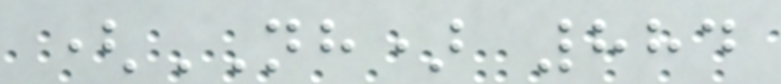(NH) 884
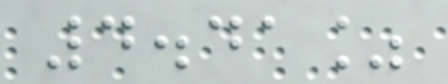4.41%
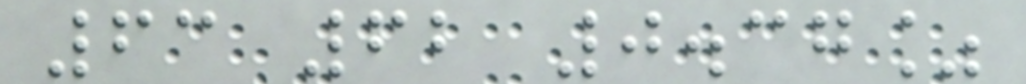63 62 0.37%
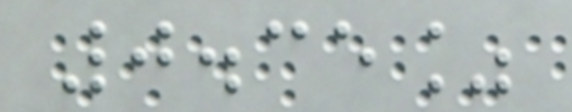0.35%
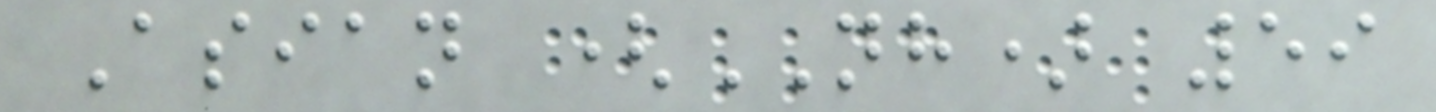Asian (NH) 59
